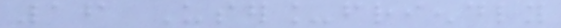16 User_friendly
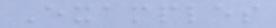Examples
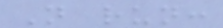Not run:
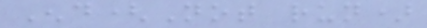End(Not run)
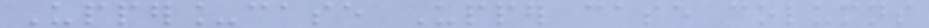Upper_case Upper case columns
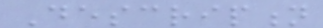Description
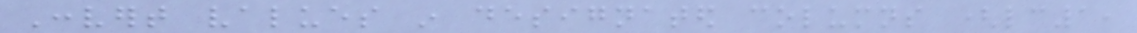Convert values in designated columns (lc1,
